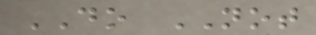DO NOT
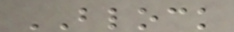BLOCK
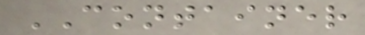CONTAINER
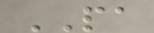PA
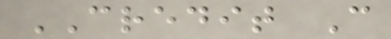CREDIT C
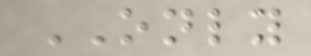ONLY
